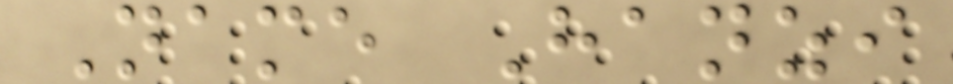Name Hanzi
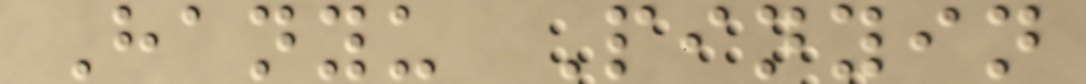Hanyu Pinyin
